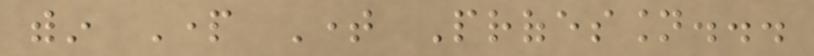within Part Time Profession...
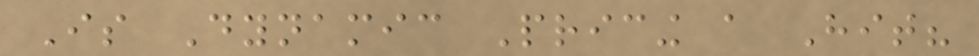Is Dynamic Pricing a Hit?
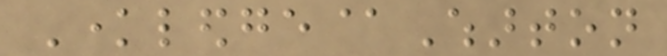Knowledge@Wharton
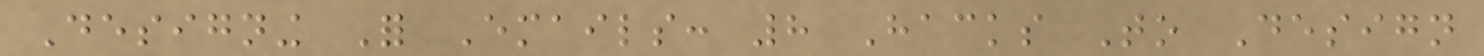Designing For Emails: 8 Hacks To Design
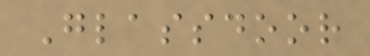Glassdoor
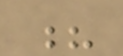?
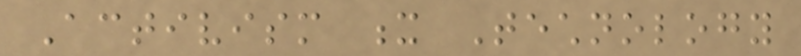Activism x Technology
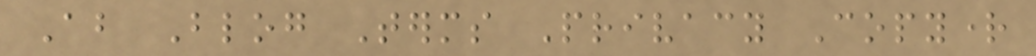About Blog Terms Privacy Copyright
